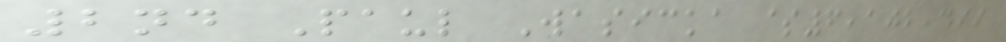2nd Paul Wasicka $6,102,499
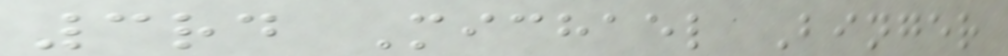3rd Michael Binger
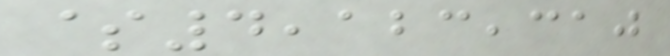$4,123,310
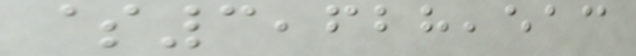$3,628,513
